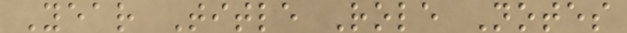Year Title Role Notes
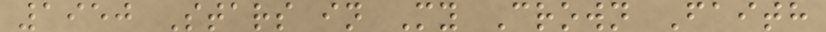1950 Stars in My Crown Faith
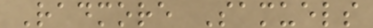Radmore Samuels
